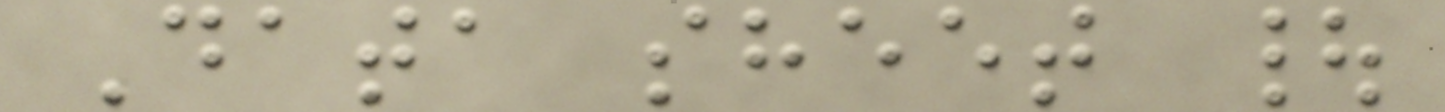Data sheet |
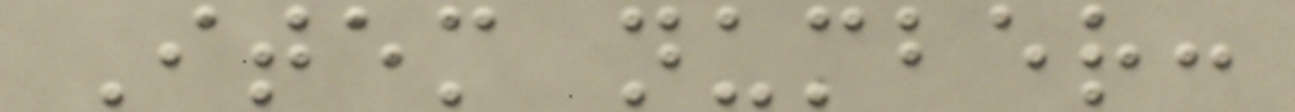Item number:
